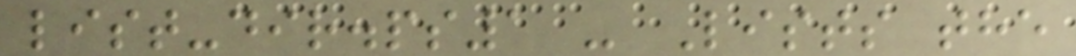list-dir.ps1 - Lists the
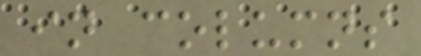in columns
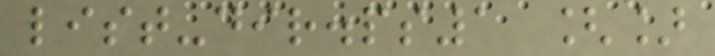list-dir.ps1 []
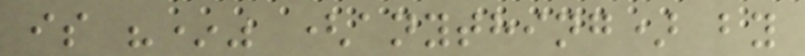is "*" (anything) by
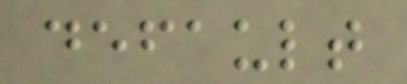default
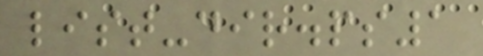list-dir.ps1
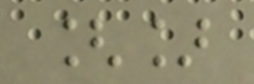[]
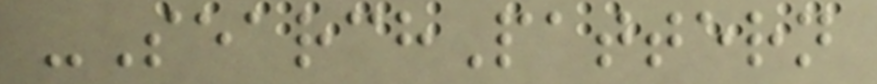-SearchPattern
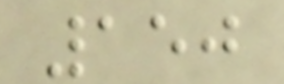150
